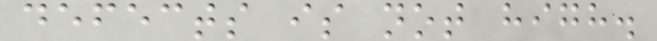defects is not high.
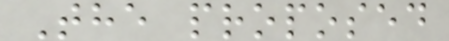The proposed
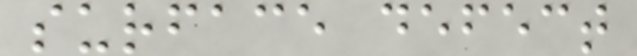surface defect
